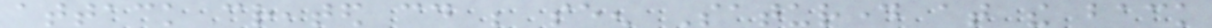attack created could be seen Saturday at the back
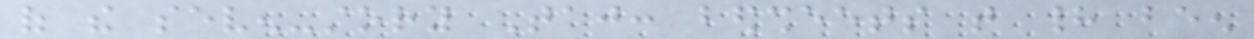of the seven-story Taj: bedsheets that had been
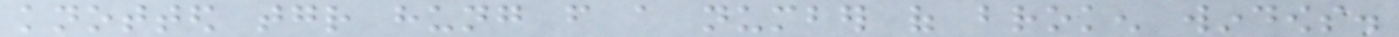knotted together hung from a number of broken windows.
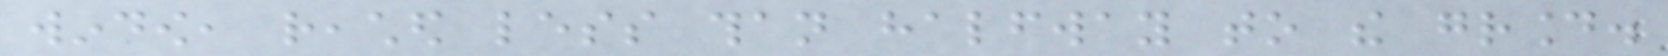window, reached less than halfway to the ground.
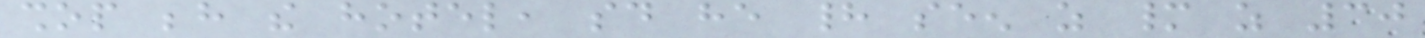shop behind the hotel, said he had seen as many as 30
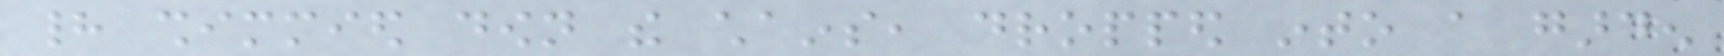had shimmied down the chains, dropped into a garden
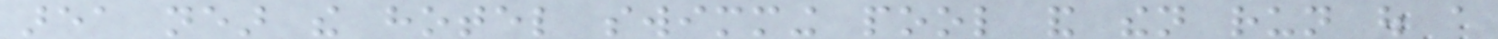area near the hotel swimming pool and then run out a
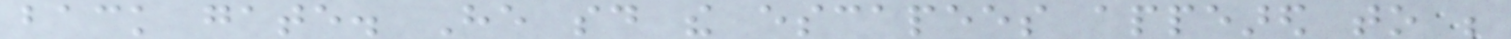back gate. He said the escapees appeared to be
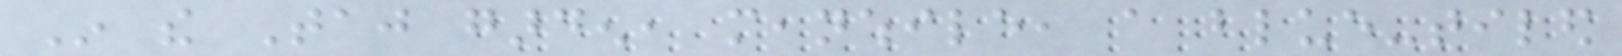In the Taj garden, meanwhile, a blue-tiled
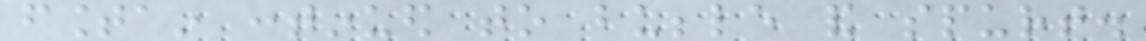fountain continued to bubble and spurt.
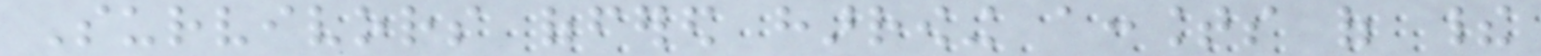Survivors offered harrowing accounts of their
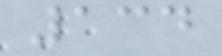134
